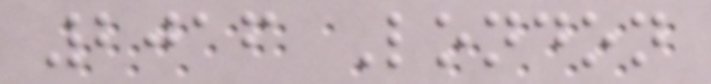2016 London
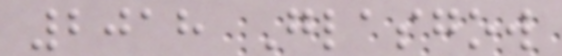2018 Glasgow
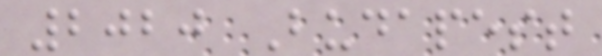2020 Budapest
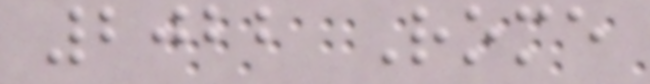2022 Rome
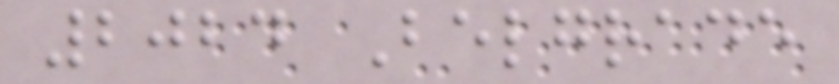2024 Belgrade
